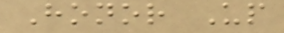Honor Up
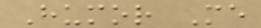Humor Me
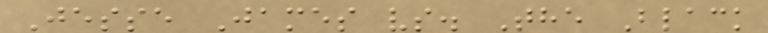Jesse James vs. The Black
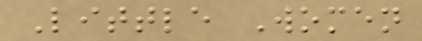Little Women
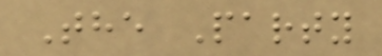The Party
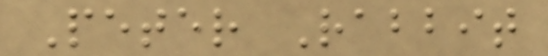Peter Rabbit
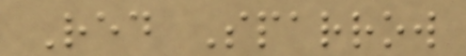Red Sparrow
